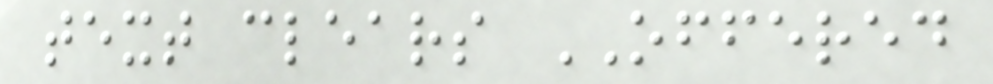text clears OFFERED
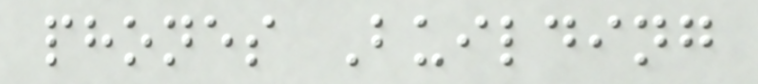phones Building
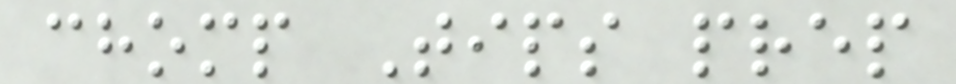chomp Tips prep
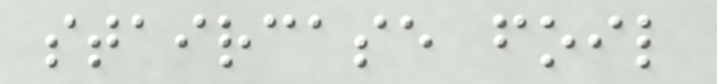staircase foil
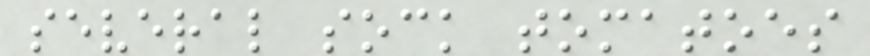several sock tomatoes
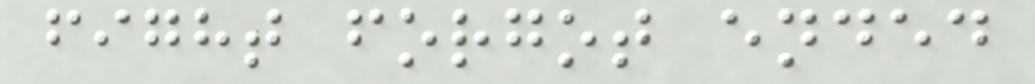fight forgot ended
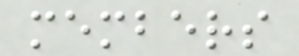members
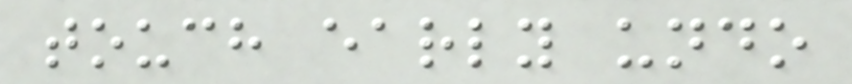touch early undo
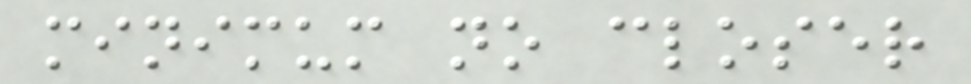minimum no closer
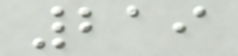219
